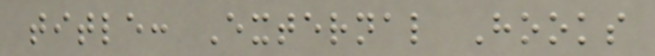title: External Hooks
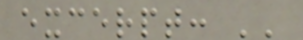excerpt: ''
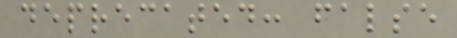deprecated: false
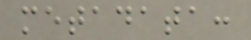metadata:
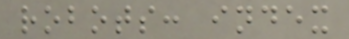robots: index
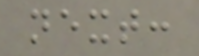next:
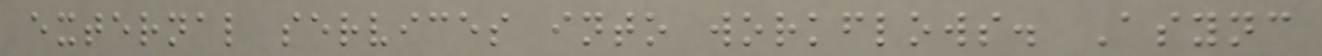external services into workflows. Async
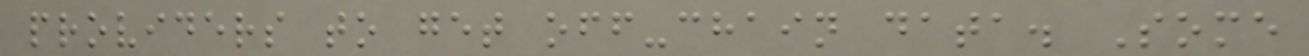providers to get off-chain data. Some
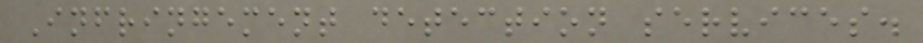Infringement detection services.
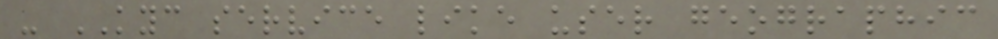- KYC service like user geographic
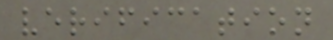verification
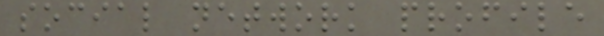social network profile
